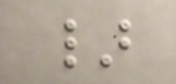}
